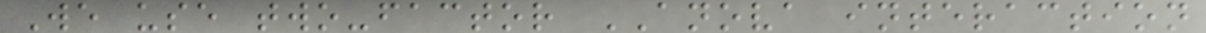We use two-factor ANOVA interaction
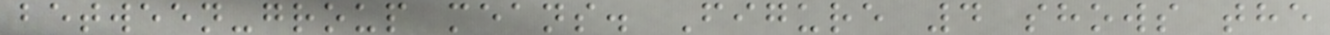between-group means. Figure 4 shows the
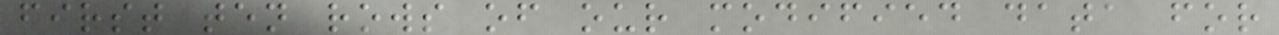first ten rows of our modified data for
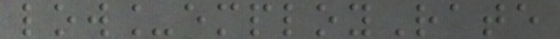low_employRate
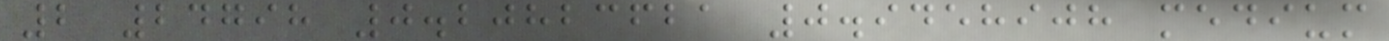2 24798 0.20823621 0.9458908 medium
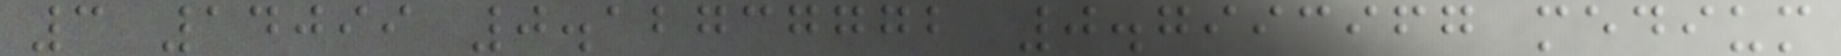3 14099 0.12737772 0.7993967 medium
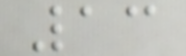13
